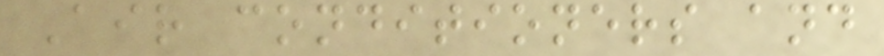Air conditioners and
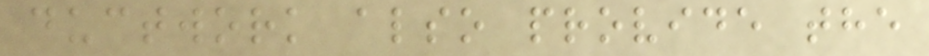ductwork also provide the
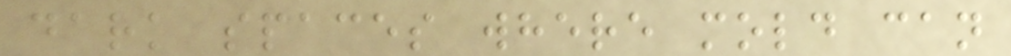dark spaces where mold can
